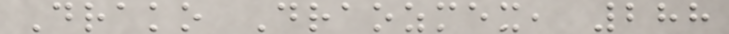Drako Draozmex, 288
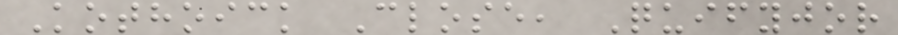Kothoick Close, Quifyjor
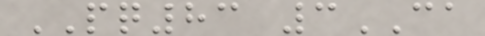PQ83 3CA
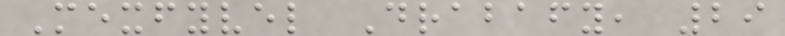Mexfyvel Drabafy, 29
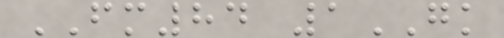FM84 1GK
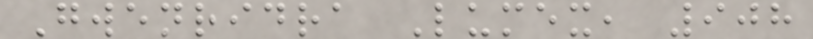Gwenridra Lumex, 908
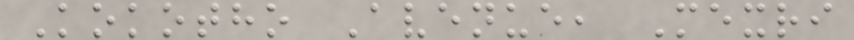Kokotho Avenue, Mexri
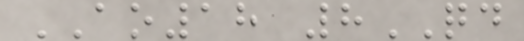AO18 8QD
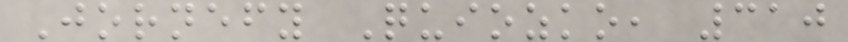Jornefy Quiozko, 310
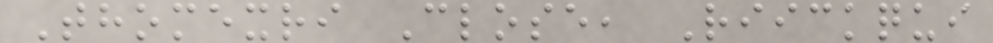Thomexri Close, Riickqui
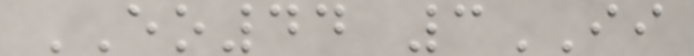EO44 3II
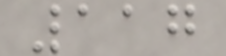117
